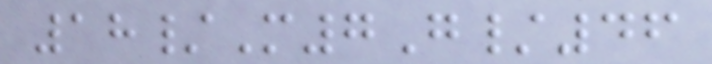18/M7G/46
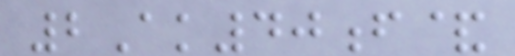2Ak40f&
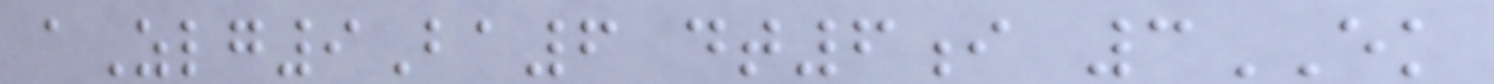aZlg9Ba6 dt6i 3EK
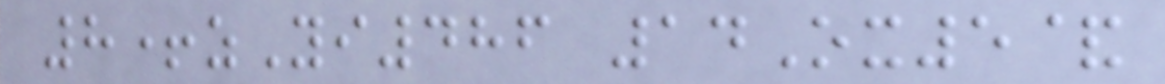8+zYi486 14Ox5&
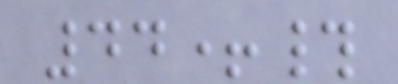44+#
